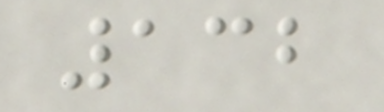132
